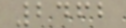2462
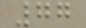77
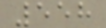558
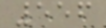556
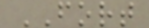FORT
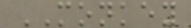MONKEY
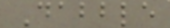Dabble
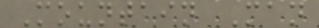Mountain Man
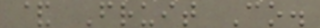& Fruit Co.
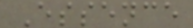Essence
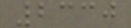2330
